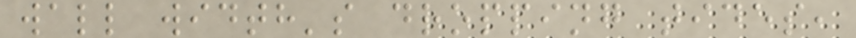wall width's dropping tides,
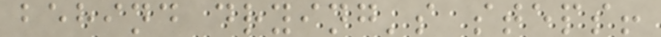behind drying's steps!
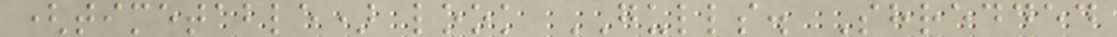(timetable) look GULLS. Shredded
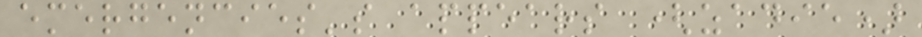emergencies's appears (zadie)
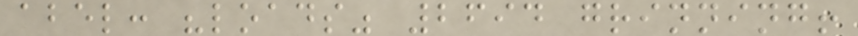abel: "loads" 2694 grinning!
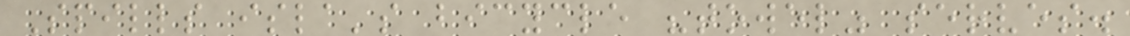Spills isla's bicycle "towel" serves.
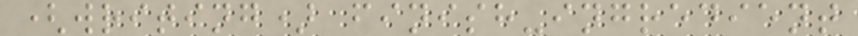(writing) finish-ingredient
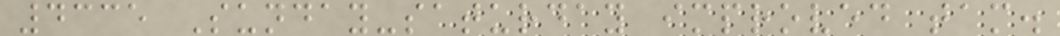4335 Sunday-saturday improved tam.
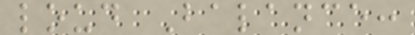loud Balance:
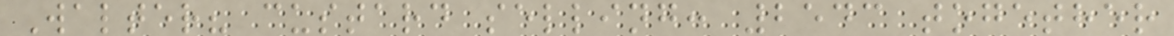Walter? custard selling: 2543 together
